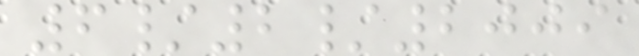6/2/2009
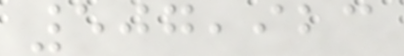507,923
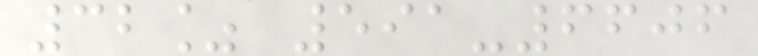32% 591-6606
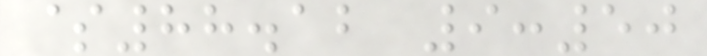$88.12 9:50
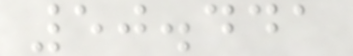50.441
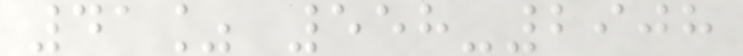41% 558-2908
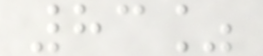83%
